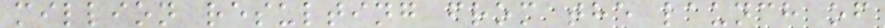million resulting from the launch of
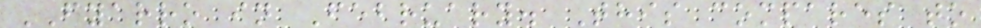FYARRO in February. This compares to
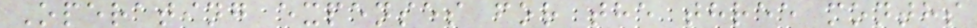Operating expenses for the three months
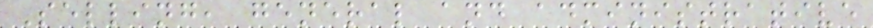Selling, general and administrative
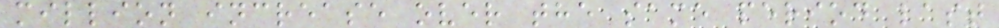million increase over the same period last
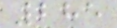285
